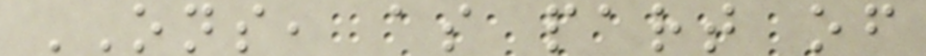ONS, as part of
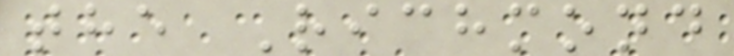the Richmond
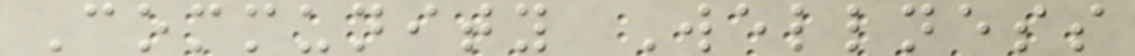Community Wellness
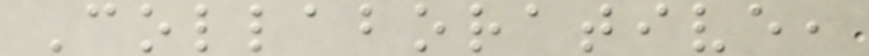Collaborative,
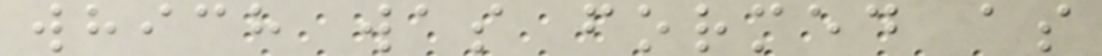which was formed as
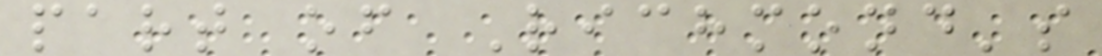part of Richmond's
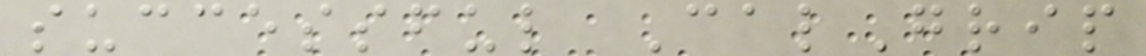successful CalGrip
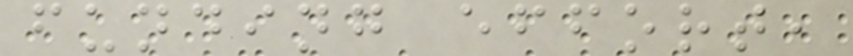funding effort,
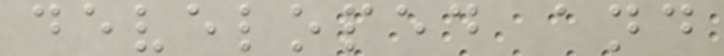developed and
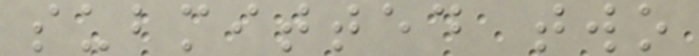submitted two
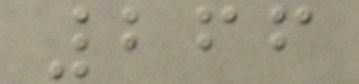266
